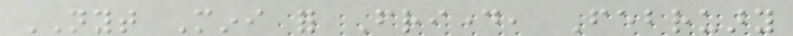NYT Mini for Friday, February
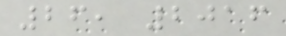26, 2016
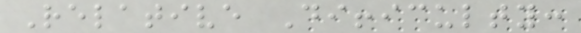Relative Difficulty:
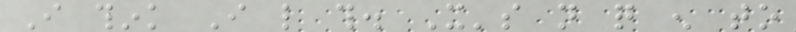I think I like this. It's not quite enough to
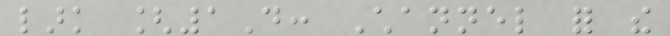lark [1D: Channel for the
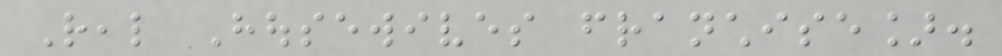Real Housewives franchise].
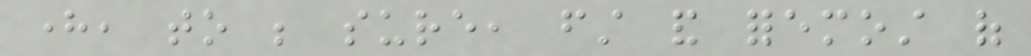here, to be sure, first and foremost of
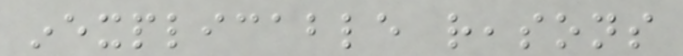inexplicable reasons
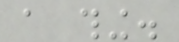a thing.
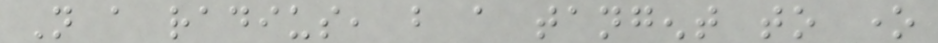Not a radius, but a tangent to one
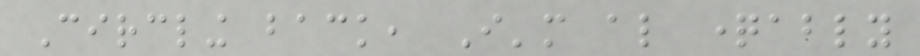Circling back, I'm also questionably
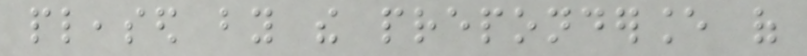pleased by the preponderance of
